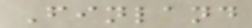Finland
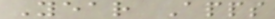Year Apps
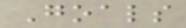Goals
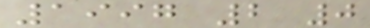1997 2 0
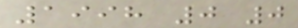1998 0 0
